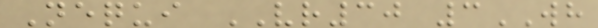Nequi VR30 3WH
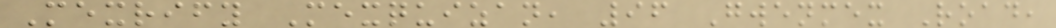Mexrify Mexquizan, 96 Gwenmex Road,
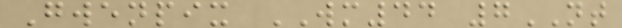Gwenpix WM44 7NT
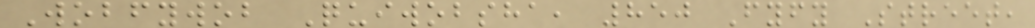Wobfywob Quiwobsha, 850 Fyfy Street,
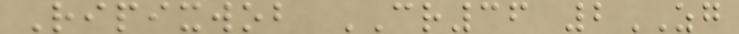Ripixwob CR36 2ZG
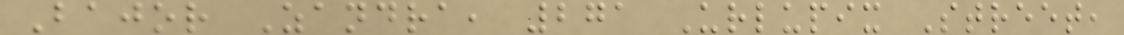Bajor Zandra, 271 Urlupix Street,
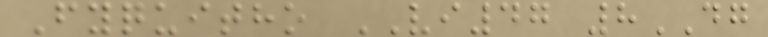Fyquitho VI47 8DG
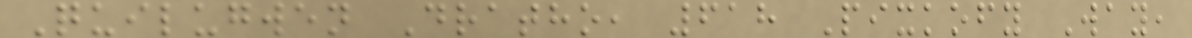Quilugwen Dratho, 618 Pixkofy Way,
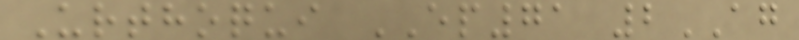Urthoqui EP71 2AG
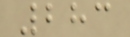283
